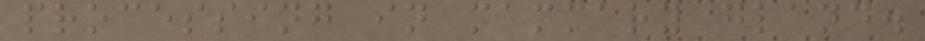processing in mammary gland.
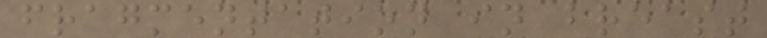fragmentation in breast
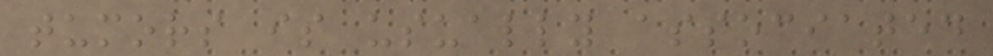tumors is usually associated
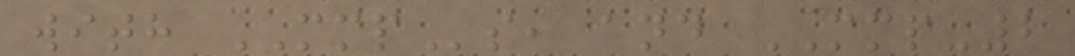with MMPs, and MMP-2
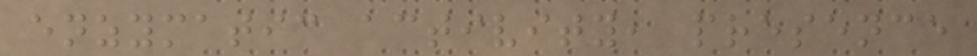enzymatic activity, presence
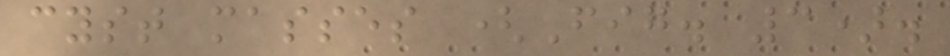cyst masses (Fig. 3).
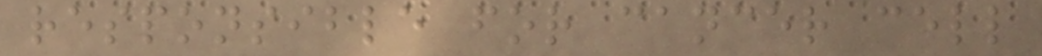responsible for cancer cell
